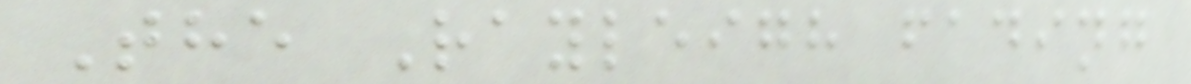The Rayleigh fading
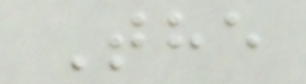The
